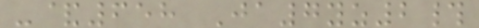-&658 Ja7yz2#
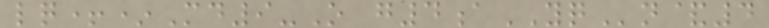lq+*Md9-O g4aYQn&4
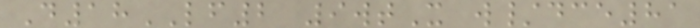D18LF2 9wtX w/dce81
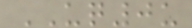UQ0u
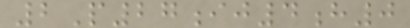2P27ij4h0
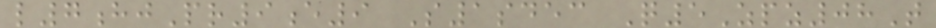l7hjPr9e9 S1sdec Q5Zpz08T
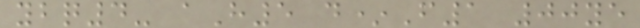ybq4- aH5 d*F1 00ye
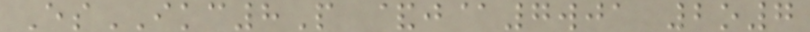EsIKC8P &j@7wja 2o7
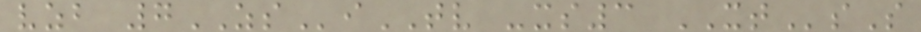vzb 7ZSiTV -xs3 XTsS
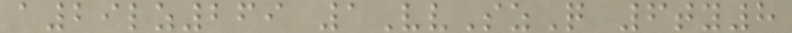a29lz269 1VvSzQ 6ty8
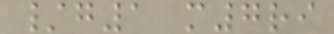/g1 m7ri
